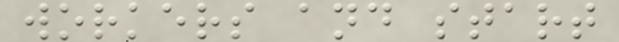workers and start
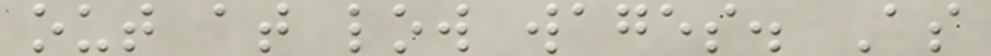out at low wages. As
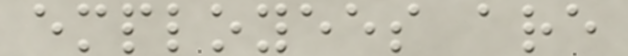employees are
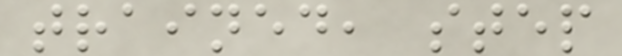trained, step
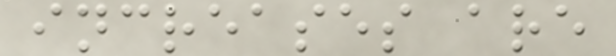increases are
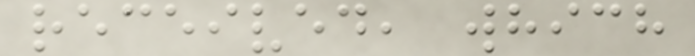received, which
